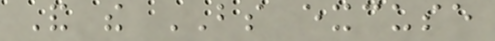And the BS excuse
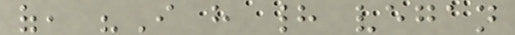of, "I have had vegan
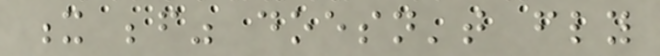x before" doesn't fly
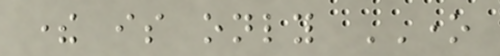there is only ONE
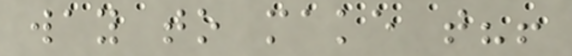way to make that?!
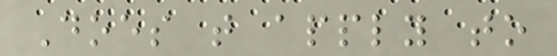Does that apply to
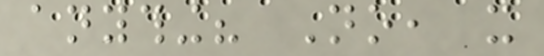anything? No, it
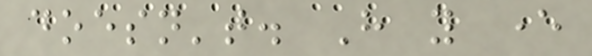doesn't. Have you ever
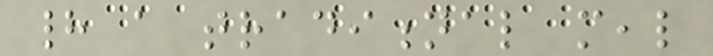had a traditional meal
